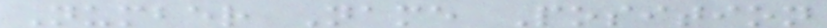Number Name Position
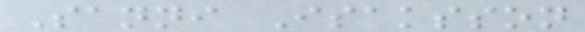Sanni Isaksson
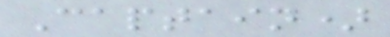Captain)
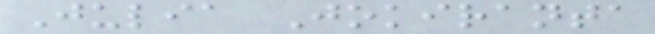Julia Jokiranta
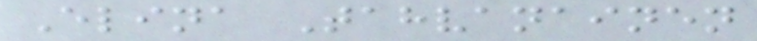Elina Tahvanainen
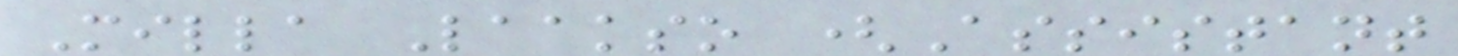Milla Laakso (Assistant
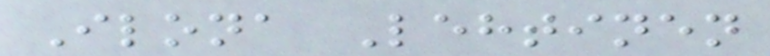Ilona Lehtinen
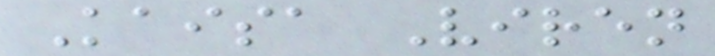Kaisa Viren
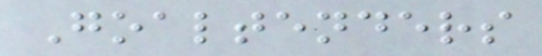Goaltenders
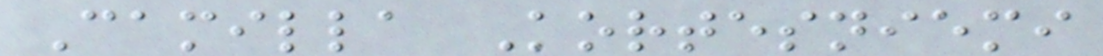Camilla Kortesniemi
